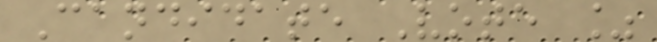Candidate Vote %
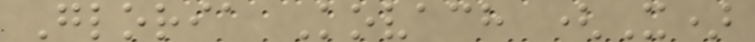Gloria Kovach (X)
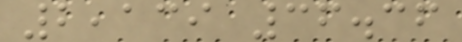2,139 36.36
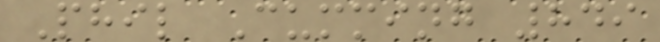Phil Cumming 849
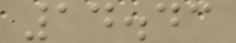14.43
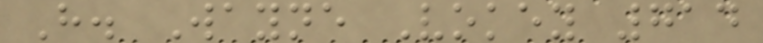H. Wayne Vokey 714
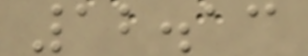12.13
